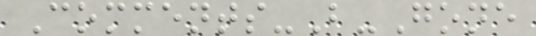Comments-B-Gone
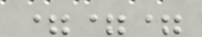===
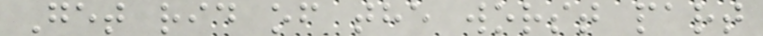Get rid of the worst part
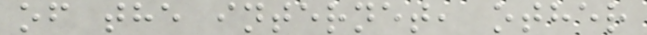of the internet, other
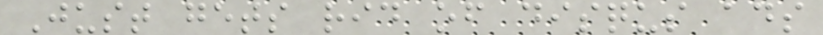Just gets rid of disqus ads
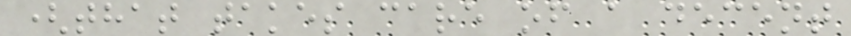(that takes care of a decent
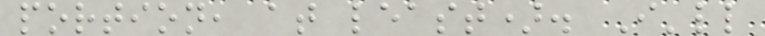portion, at least). I'll
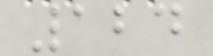124
